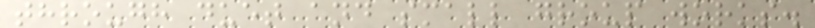through duet and small group works.
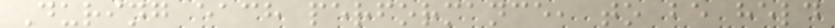During each performance, to be held
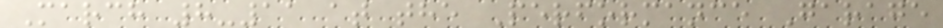March 8-11 at the Performance Garage
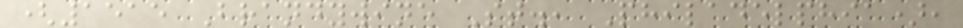(1515 Brandywine St., Philadelphia),
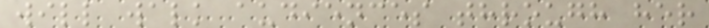will walk audiences through her
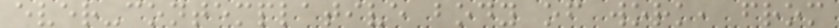ever-contemplative body of work, from
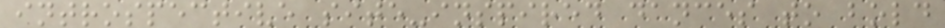introspective site-inspired dances to bold
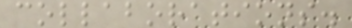collaborations.
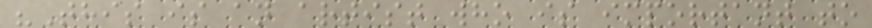"This is an artist who is important to
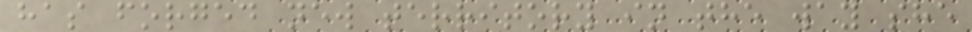has forged new territory in the way she
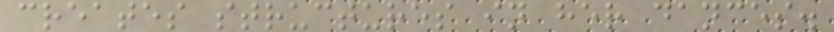creates structures in her dances.
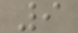9
